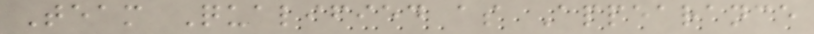Team Qualified as Appearance
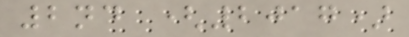2nd (2017)
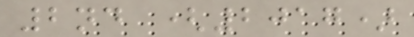2nd (2017)
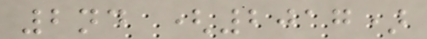2nd (2017)
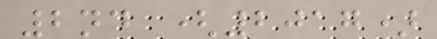2nd (2017)
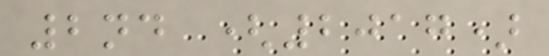2nd (2017)
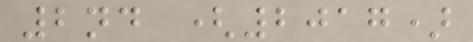2nd (2017)
